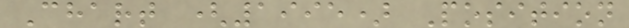Chart (1995) Position
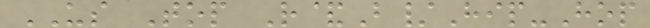US Top R&B/Hip-Hop
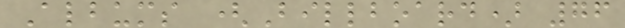Albums (Billboard) 76
